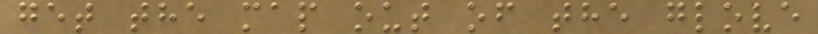get the map out of the glove
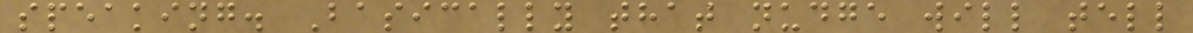speaking. Basically that nudge will tell
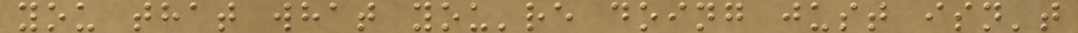you that what you're doing just isn't
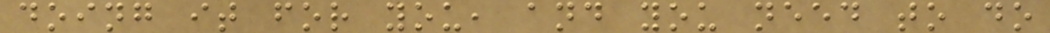doing it for you, and you need to do
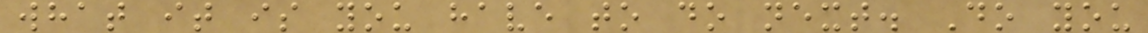what it is you have to do next. Do you
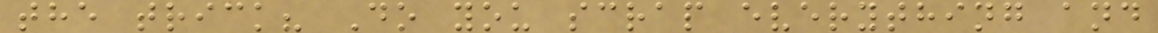the trick? Do you scrap everything and
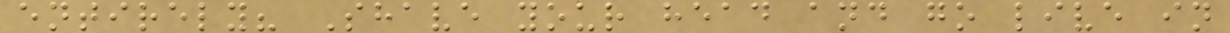entirely? Shave your head and go live in
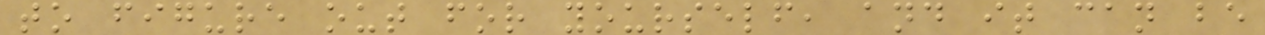to figure out for yourself, and it can be
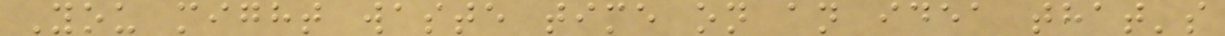You might waste time on an idea that's
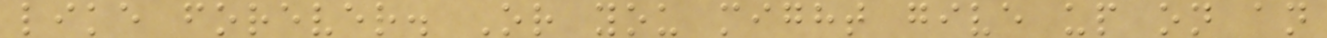like forever. Or you might give up on an
